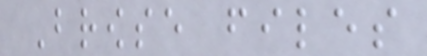Browse files
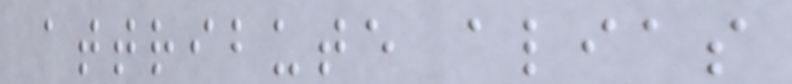attribute alias
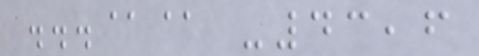...@@ -43,6
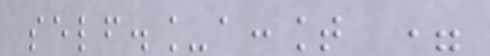self._account =
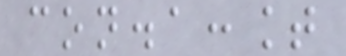con.account
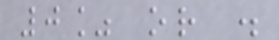0% or .
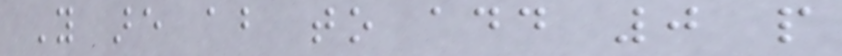You are about to add 0 people
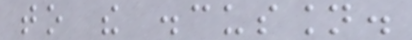to the discussion.
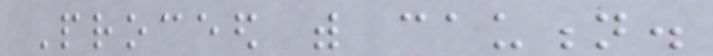Proceed with caution.
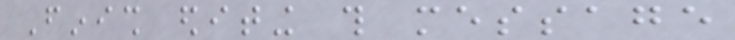Finish editing this message
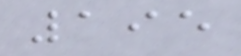195
